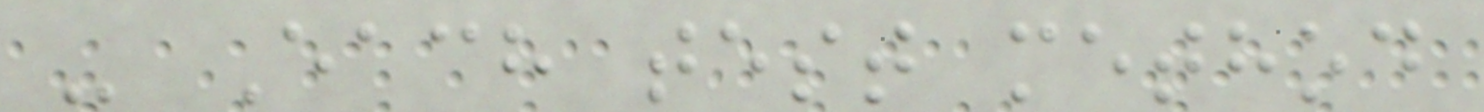- Each test method
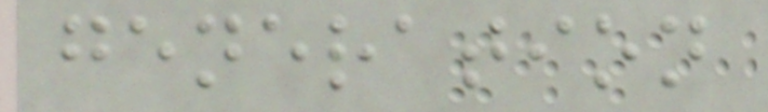generation
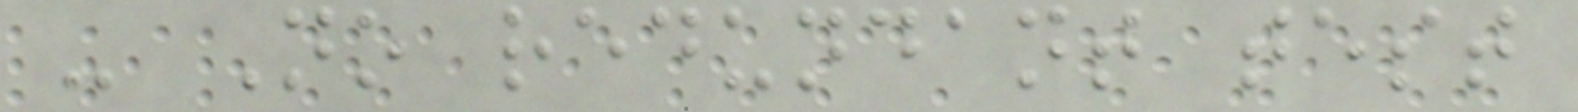- No redundant test
